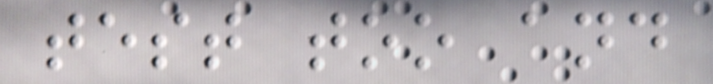test too and
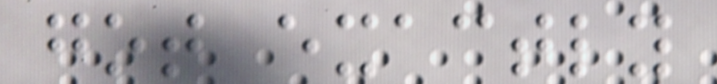got exactly
